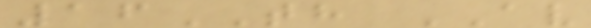16TH AV
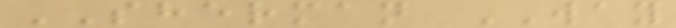SHERMAN WAY
